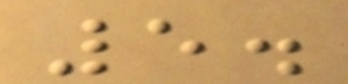5.
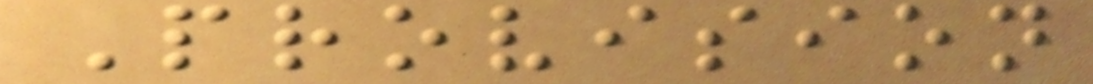Provision
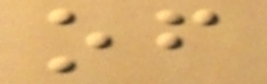of
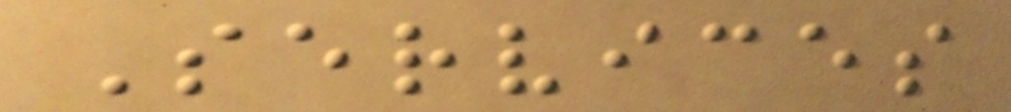Services
